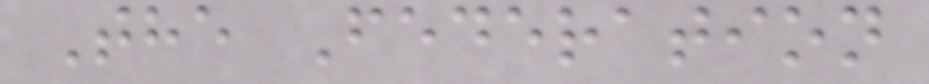The Federation
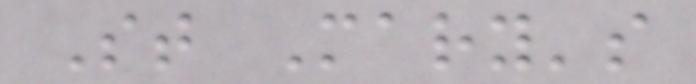St Mary's
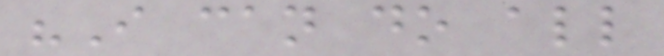"I can do all
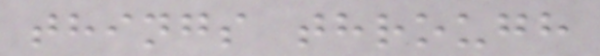things through
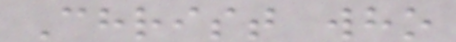Christ who
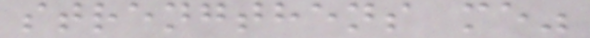strengthens me"
